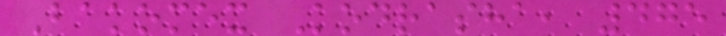Bakomex Kodrasha, 475
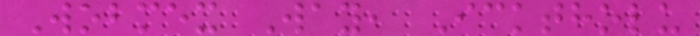Wobmex Way, Icktholu
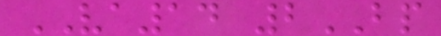VA14 2BP
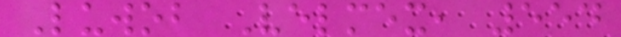Luwob Velmex, 554
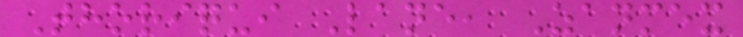Thoriqui Lane, Zanmex
